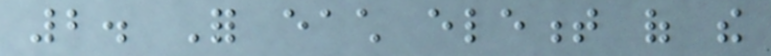2. For each element of the
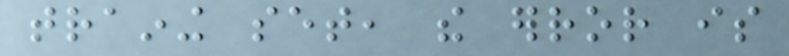training set, the error is
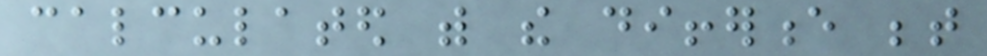calculated with the difference between
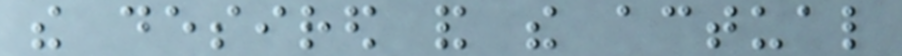the desired and the actual
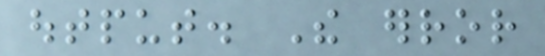output. The error
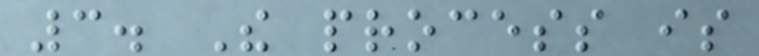3. The process is
